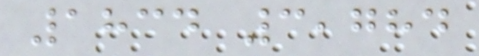1834 3,784
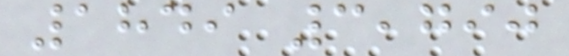1849 3,790
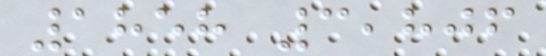1858 3,806
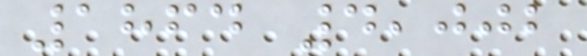1864 4,002
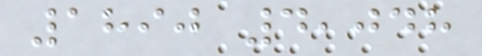1890 4,048
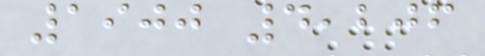1900 4,206
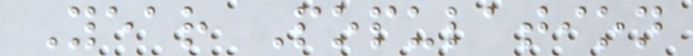Year Population
